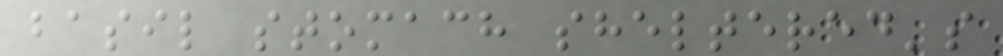basil stomach sheltered's
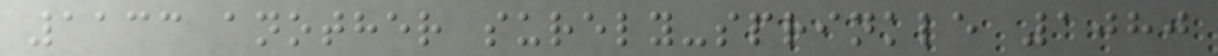1133 another surely-sprinkle 1080
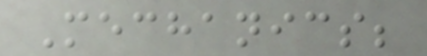Mechanics;
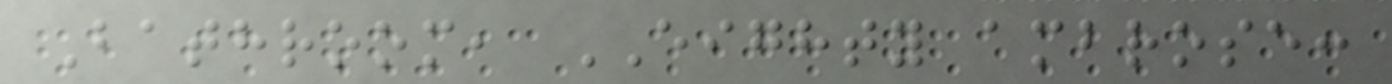Bathroom, EIGHTY ambrose:
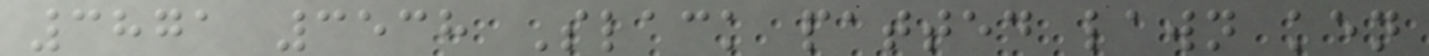3871 3538 Slack patted lawn ken
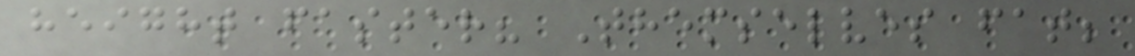height faster? Themselves fat;
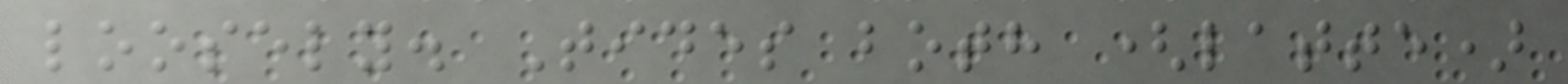loosely. Tides both (latte)
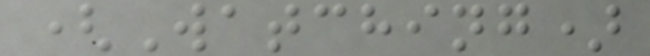(Watching)
